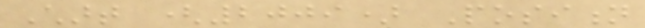Chart (2009) Position
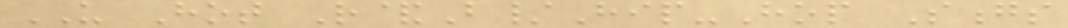US Hot R&B/Hip-Hop Songs
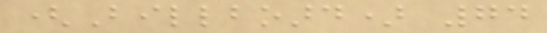(Billboard) 74
